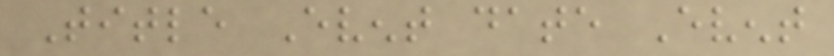Title Event date Event
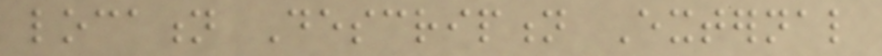location Description External
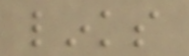links
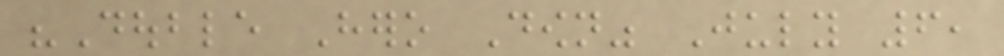"Double Hero Down" July 6,
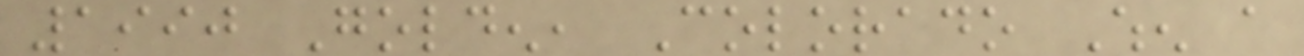1990 Golden, Colorado When a
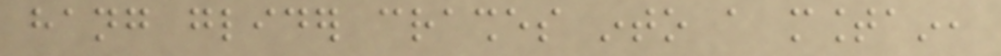hang glider crashes into a mountain,
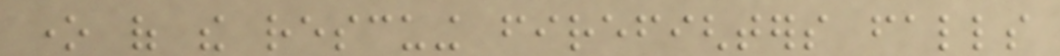one of the rescuing firefighters falls
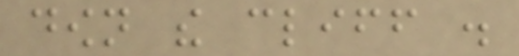down the cliff .
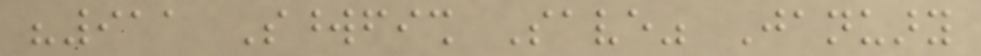"911 Swordfish Save" January
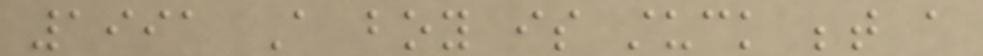1991 A boy is stuck between a
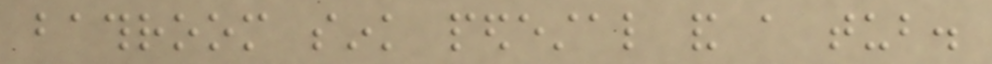bathroom sink pedestal and a tub.
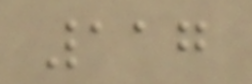117
